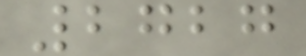2727
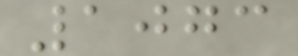1073
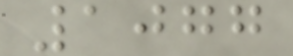1077
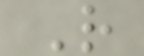R
